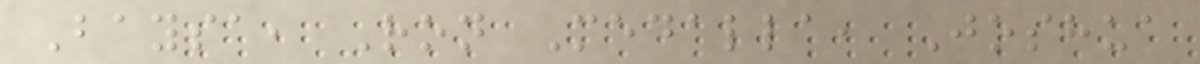Baysa, Ron Medalla, Joshua
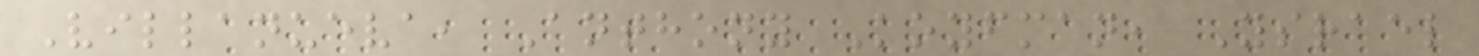Villanueva, Anthony Koyfman, Ysrael
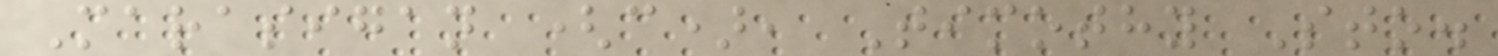Marasigan (c), Timothy Sto.
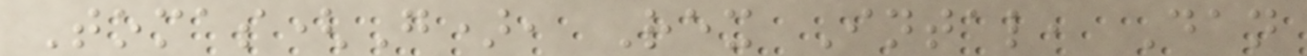Tomas(G), Rex Intal, Dan
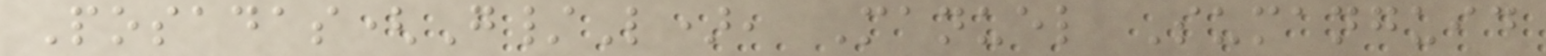Posadas(G/L), Manuel Sumanguid
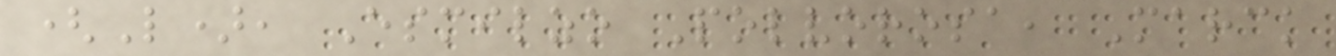(L), Esmilzo Polvorosa, Marck
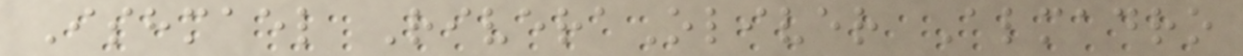Ishmael RiveraOliver Almadro
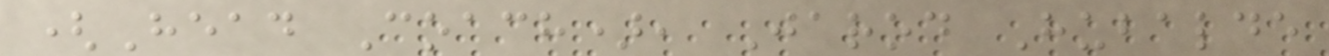(Head Coach), Jarod Hubalde
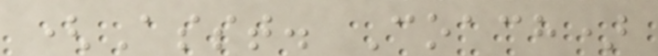(Asst. Coach)
